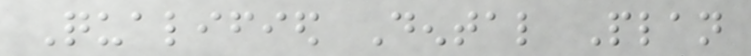Qualified Dental Plan
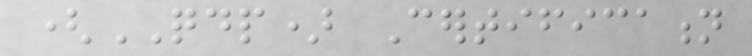(QDP) Certification
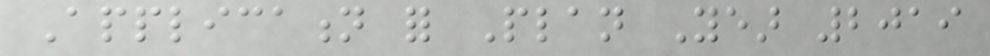Application for Plan Year 2019
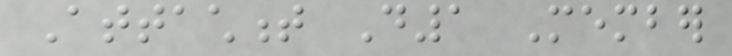Attachment D1 Member
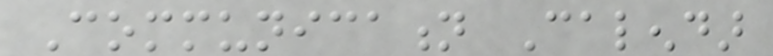Communication Calendar
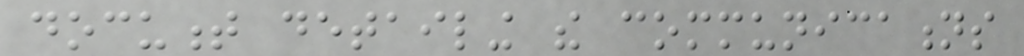document detailing the communications
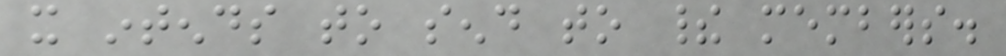it intends to send to their members.
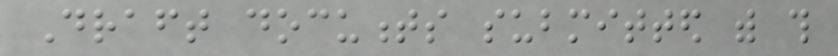Draft documents submitted with this
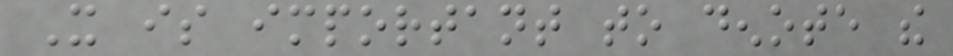It is important to denote the
